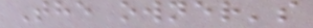The owner's
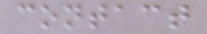contact
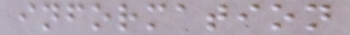information
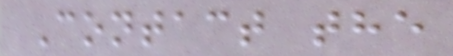Contact the
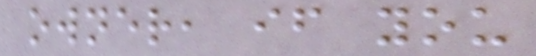owner, if you
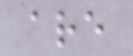are
